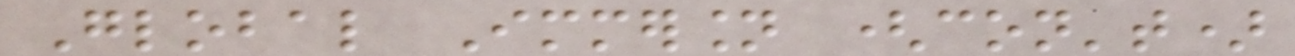Global Immersion (con't)
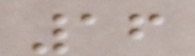16
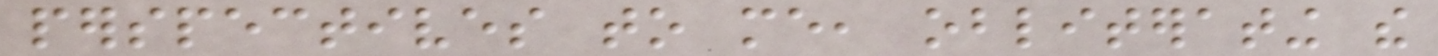perspectives to me, obliterating the
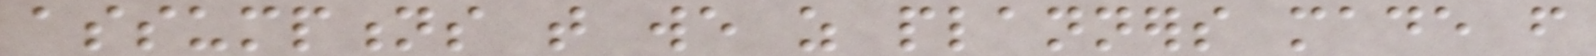assumptions that we as planners made from
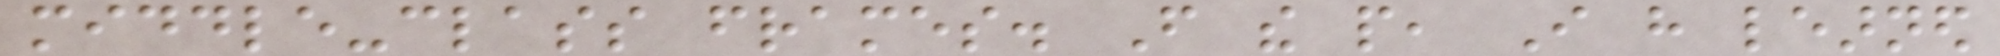middle-class frames. From the people, I have learned
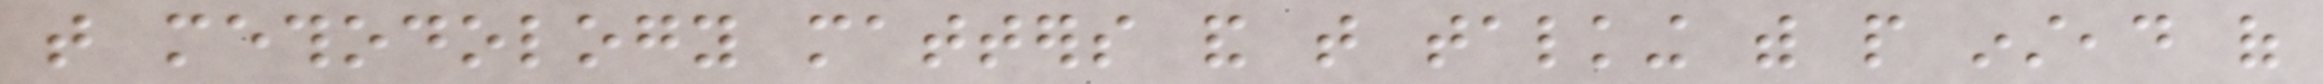that methodology matters and that talking with people instead of
